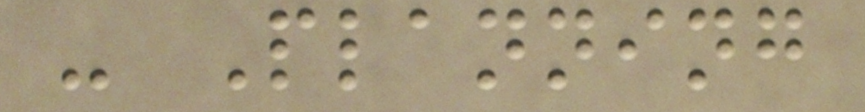- Planning
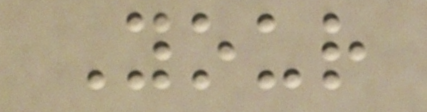Your
